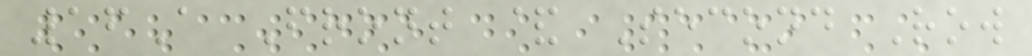16A Front & Second Row
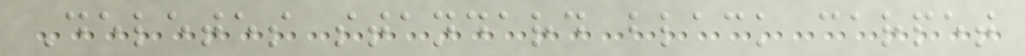Deletes standard black carpet
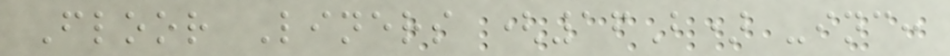Floor Liners (16B) -inc:
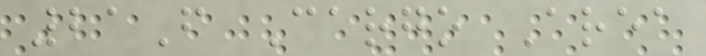21F Cargo Area
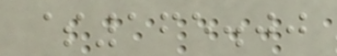$165.00
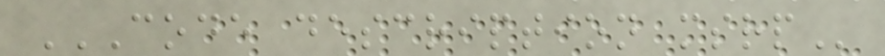CODE DESCRIPTION MSRP
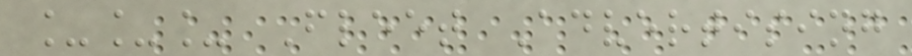___ Fleet Advertising
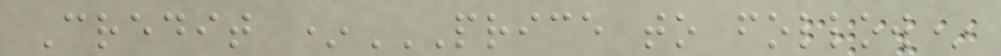Credit *PRICE TO FOLLOW*
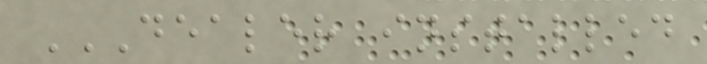DEALER INSTALLED
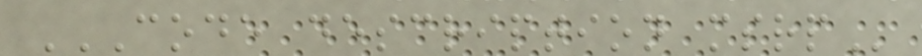CODE DESCRIPTION MSRP
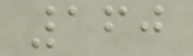160
